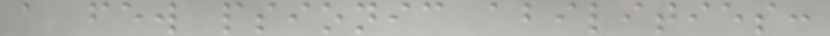a few psionic abilities:
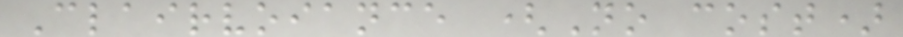Clairvoiance (No cost)
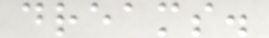dreams.
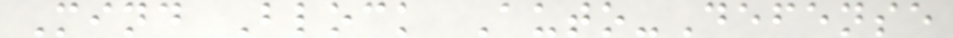Mind Block Auto-Defense
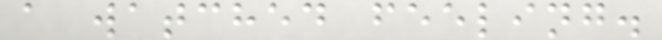a watched feeling.
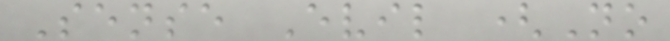Sense Evil (No
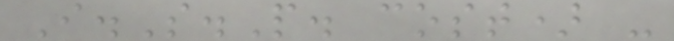I.S.P. cost) -
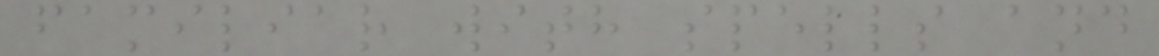familiar with spells and
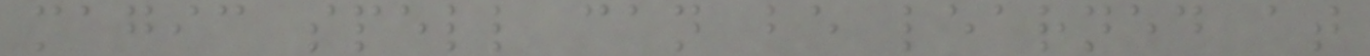magic spell can be learned at
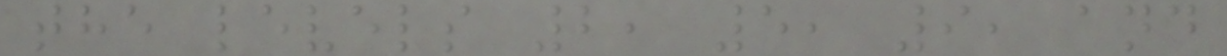the levels 2, 5, 9, and
